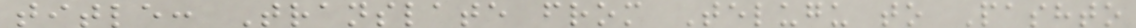title: Translate from Telugu to Pashto
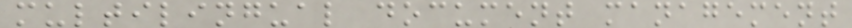multilingual document management
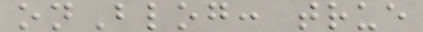onBlog: true
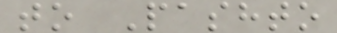to Pashto
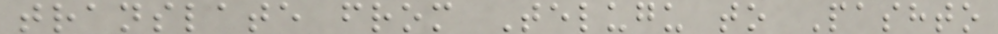translate from Telugu to Pashto
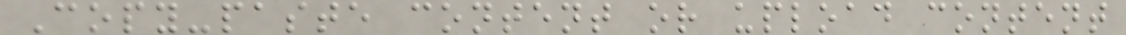Copy-paste content or upload content
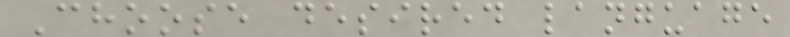Choose desired language
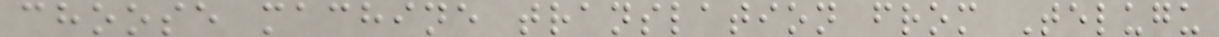choose machine translation from Telugu
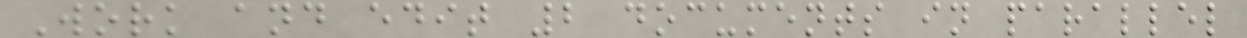Work and edit 2 documents in parallel
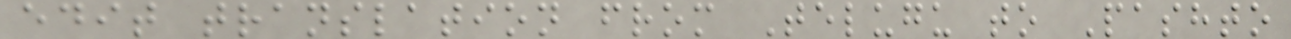edit translation from Telugu to Pashto
